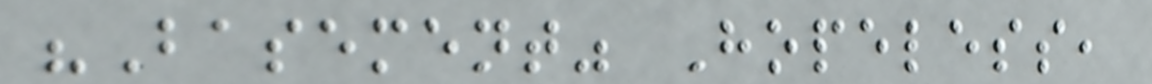"Basement" Hopeless,
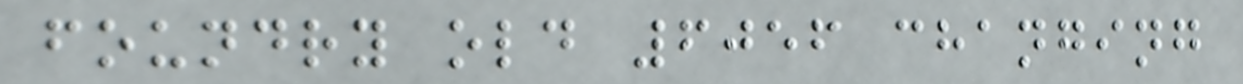foundry old 6056 changing
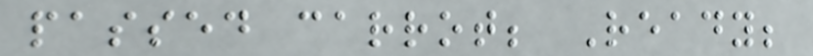passed carrot; Ready;
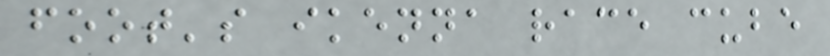foot's ikenna race cube
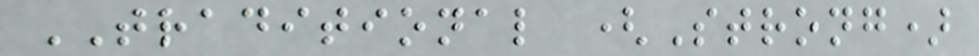TRADITIONAL (Strong)
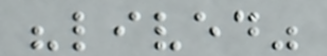"lived"
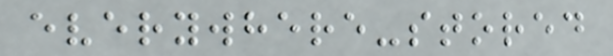everywhere-stored
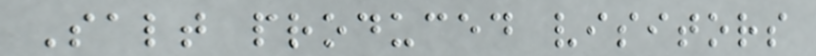Salt produced visitors
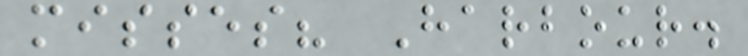misses? Harbour.
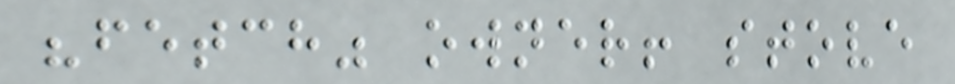"fetch" owner! stove
